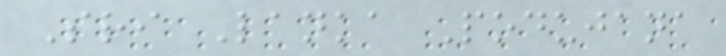Sri Lanka Podujana
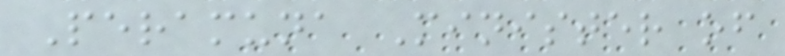Peramuna Minister of
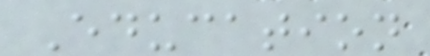Education
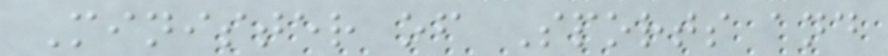Minister of Sports and
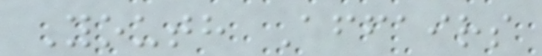Youth Affairs
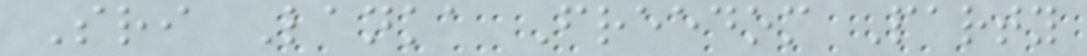Sri Lanka Freedom Party
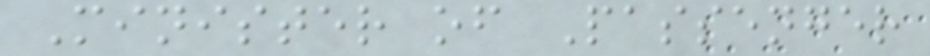Minister of Passenger
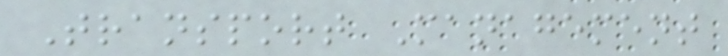Transport Management
